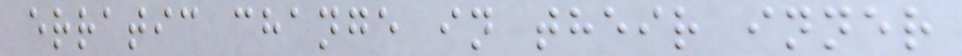erratic change in their inner
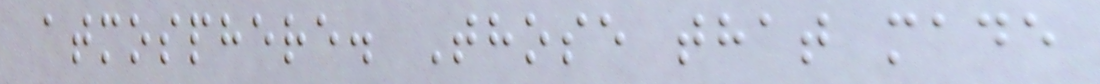atmosphere. Those that made
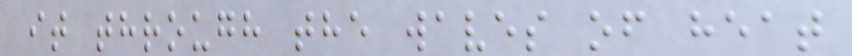it through the waves of heat
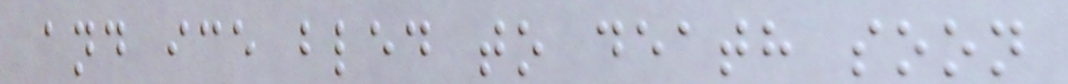and ice bled to death soon
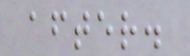after.
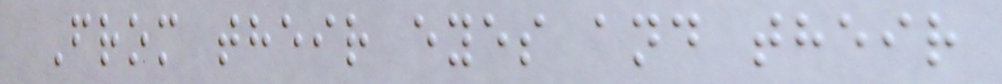From their eyes and their
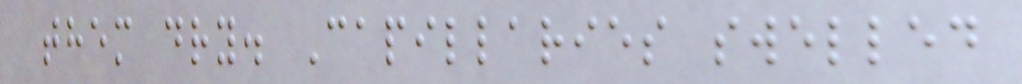them dry. Capillaries swelled
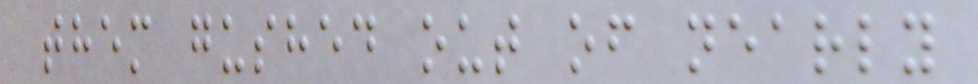them gushed out of nearly
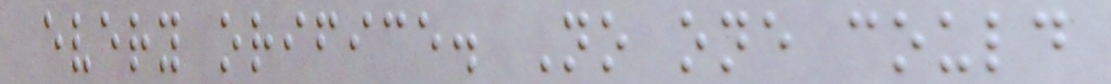every orifice. No one could
